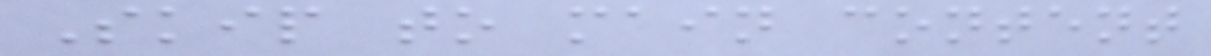Skip to main content
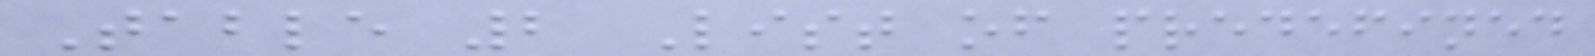Table 2 List of predefined
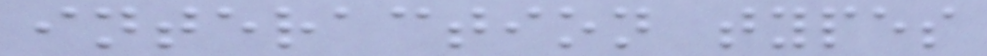interaction types
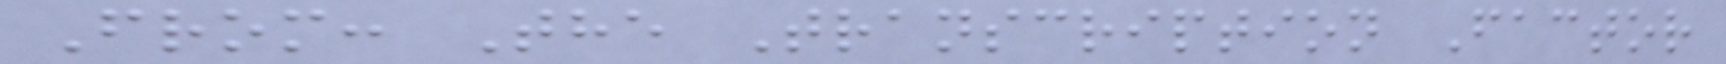From: The Transcription Factor
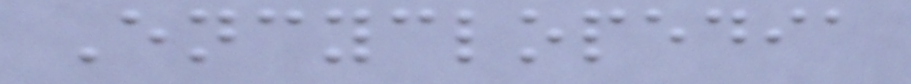Encyclopedia
